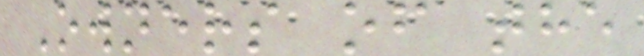Owners of the
